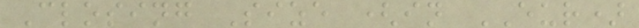Closing Size (in EUR)
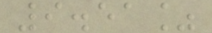9.51%
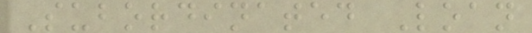Subordinated Loan
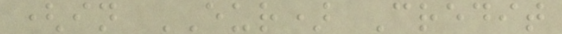(in EUR) Credit
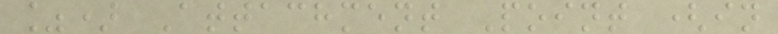%) Attachment Point (in
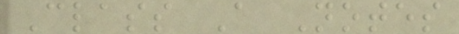Class A Notes
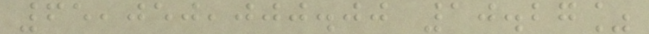65,050,000.00 10.27%
